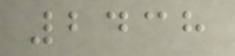2438
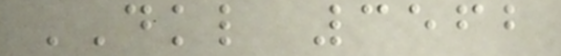DKL 3562
